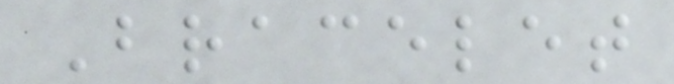Bracelet
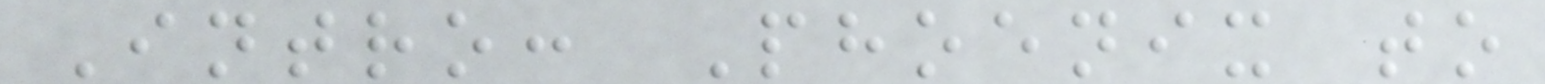Intro: Phoenix to
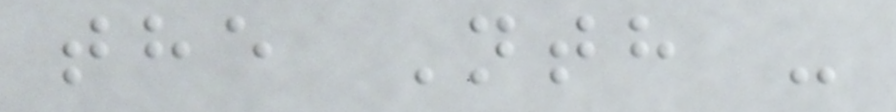the Nth -
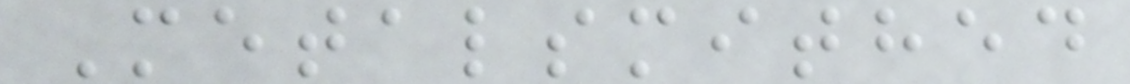Metalsmithed
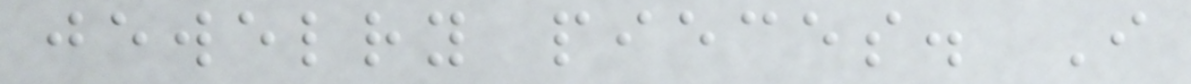jewelry pieces. I
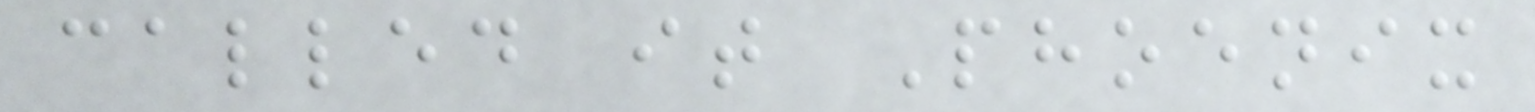called it Phoenix
